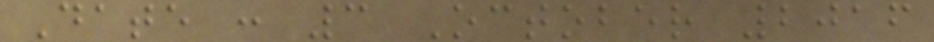Date : 3 October 2016
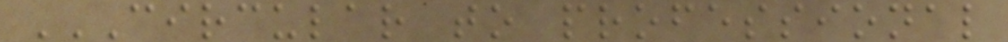CIRCULAR TO PROFESSIONAL
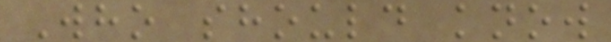Who should know
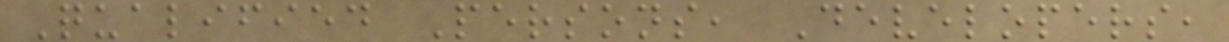Qualified Persons, Developers,
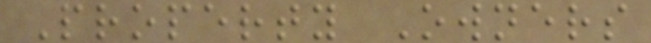Property Owners
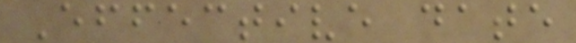Effective date
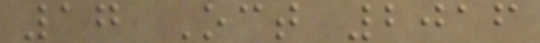17 Oct 2016
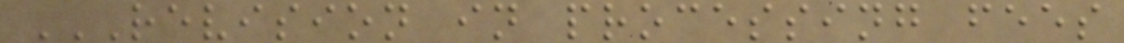REVISION IN PROCESSING FEES
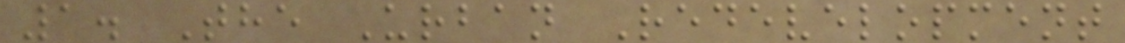1. The Urban Redevelopment
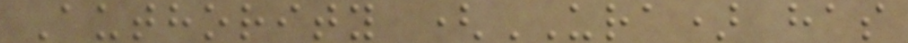Authority (URA) has
